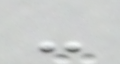-
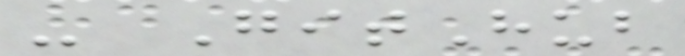- GitHub
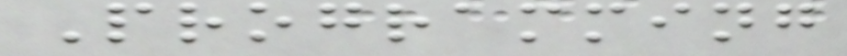Programming
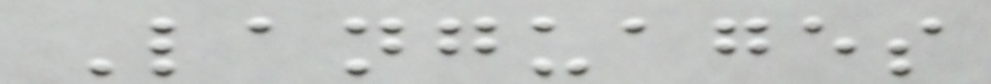Languages
